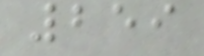259
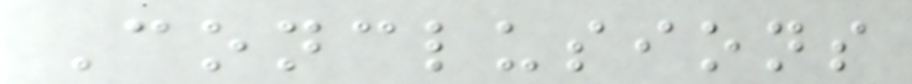Conclusions
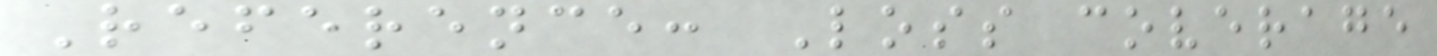Reference: Loss coverage
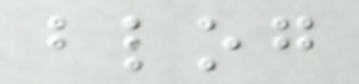blog
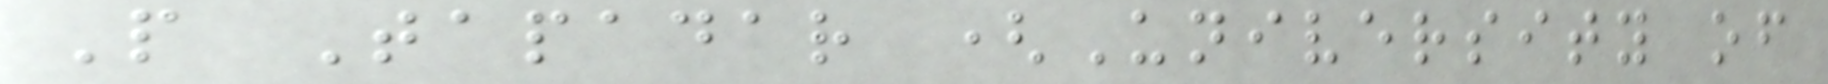P Tapadar (University of
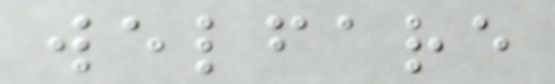welfare
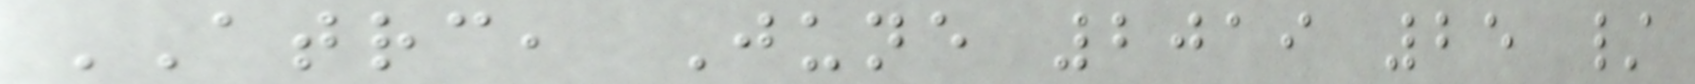ATRC, June 2019 25 /
